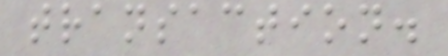transaction.
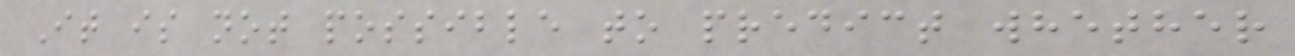It is not possible to predict whether
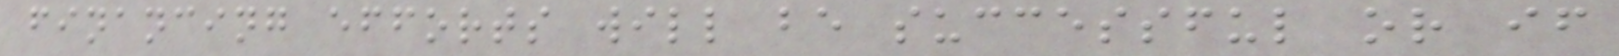financing efforts will be successful or if
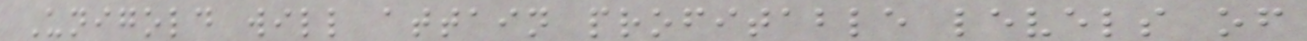Unigold will attain profitable levels of
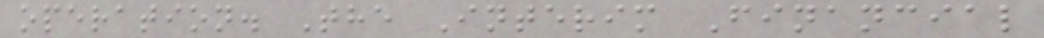operation. The Interim Financial
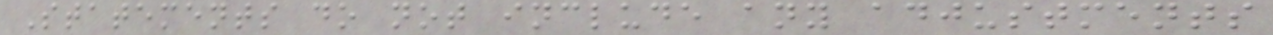Statements do not include any adjustments
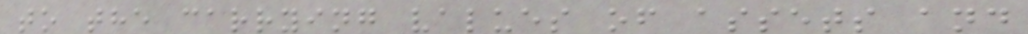to the carrying values of assets and
